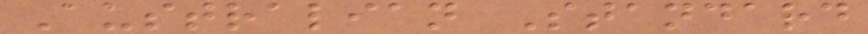Australian Standard
